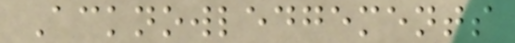Acknowledgements
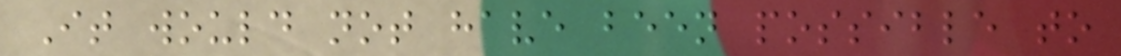It would not have been possible to
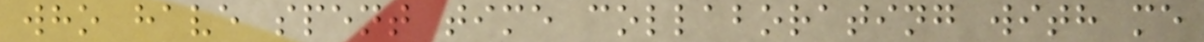who have spent time collaborating with me
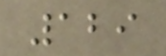129
